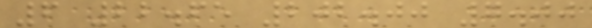6 22.65 202.00 7.00
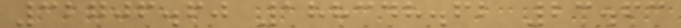32706.60 188348.62 23.63
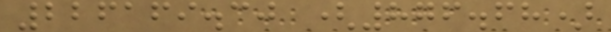226169.30 (876.68)
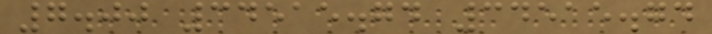7.00 34515.74 34515.74
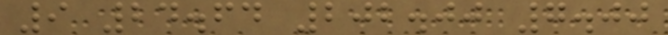9 24.64 202.00 7.00
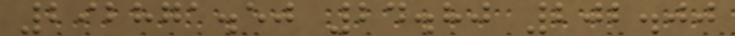292871.50 24.80 202.00
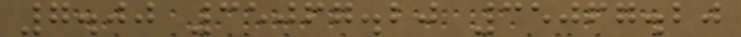7.00 35067.20 35067.20
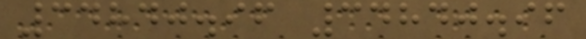34840.96 34840.96
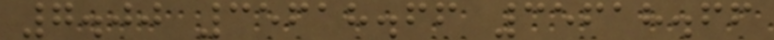7.00 35618.66 35618.66
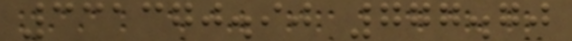331370.90 777.70
